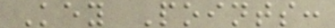Key Points:
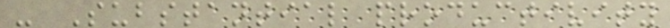- Substantial productivity
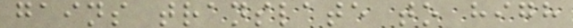gains translate to high
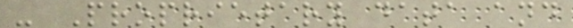- Proprietary data and
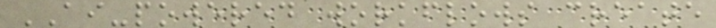AI-powered workflows create
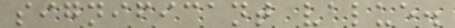significant value.
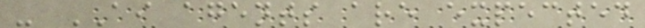- AI agents are expected
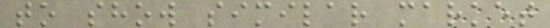to show similar market
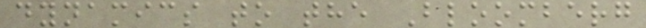dynamics to the Bloomberg
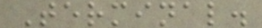Terminal.
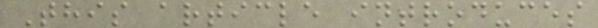This article introduces
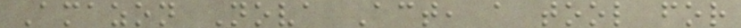Amazon Nova Act, a tool for
